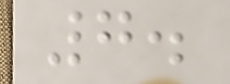7.
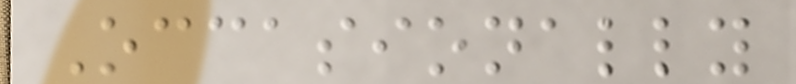Occasionally
